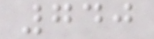740
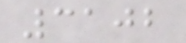3102
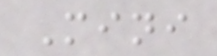Mini
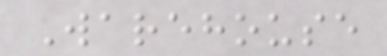Warehouse
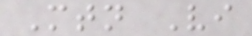Mtn Vi
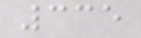335
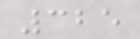325
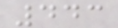443
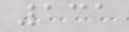131
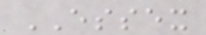ESSEX
